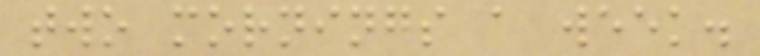two mornings a week.
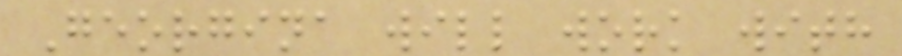Georgina will work with
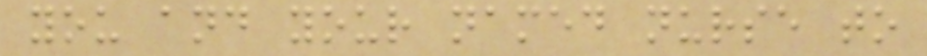you and your named nurse to
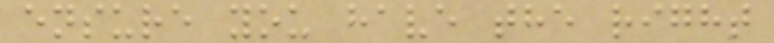ensure you have the right
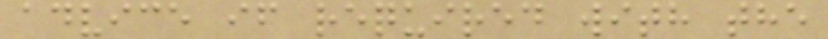advice if required with the
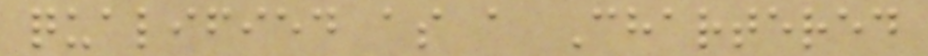qualified as a Chartered
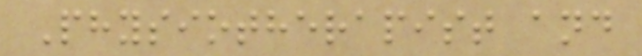Physiotherapist and
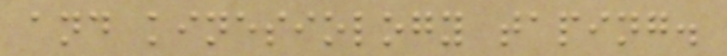and kinesiology taping.
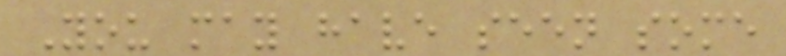You may have seen some
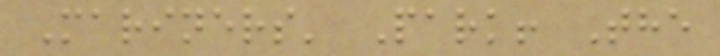Mariners' Park! The
